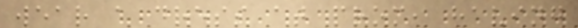wear a dress at prom, having
